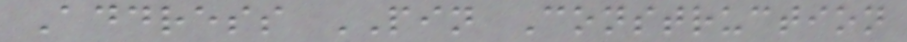Address PIN Construction
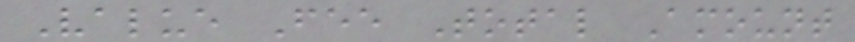Value Fee Total Amount
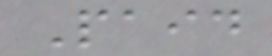Paid
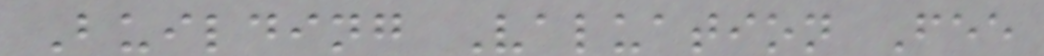Building Valuation Fee
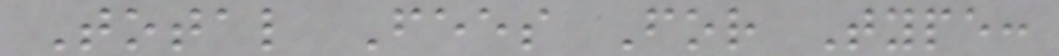Total Fees For Type:
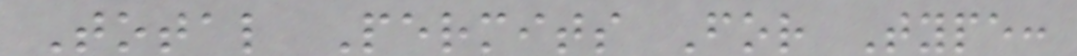Total Permits For Type:
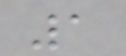1
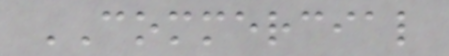COMMERCIAL
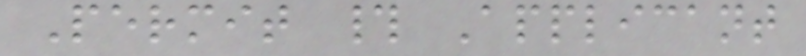Permit # Applicant
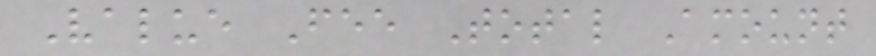Value Fee Total Amount
